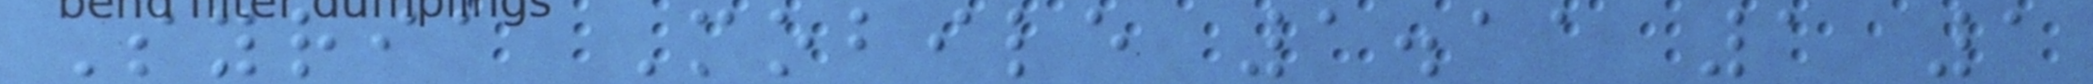Syria Mobile 1.11 1 1
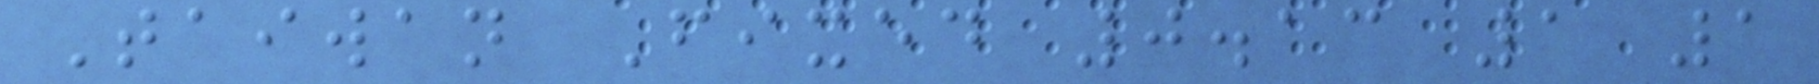Taiwan Fixed 0.13 1 1
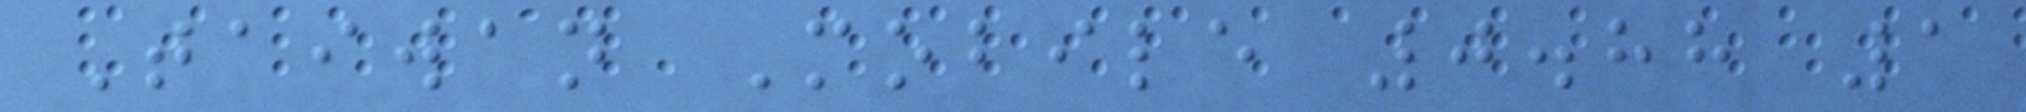Taiwan Mobile 0.88 1
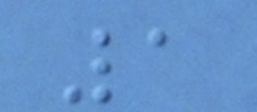1
